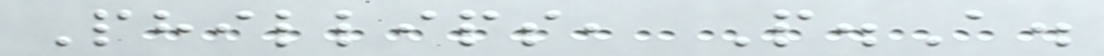Phillips, P.A.
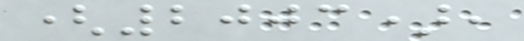(2003),
